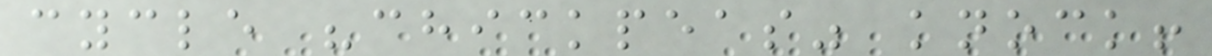cycle "chickpeas" knock!
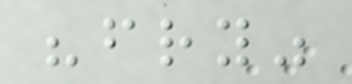"fry"
